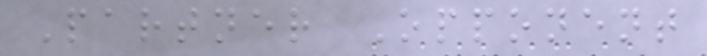Partner Opponent
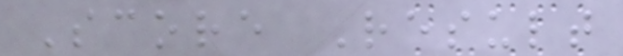Score Result
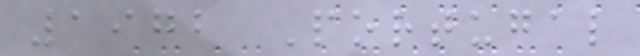1972 Portugal
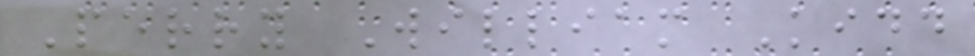Perry William Kidd
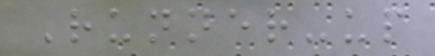Runner-up
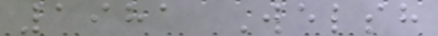1981 Welsh
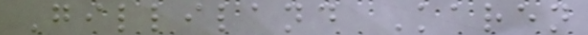Gilliland Karen
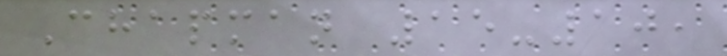Chapman 15-10,
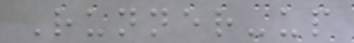Runner-up
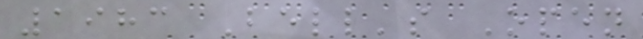1983 Bell's Open
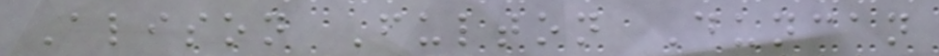Alison Fulton Duncan
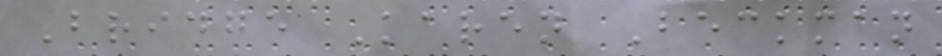Bridge Karen Beckman
